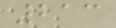213
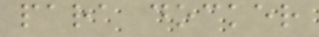para docker
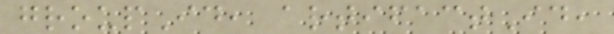groupId, artifactId,
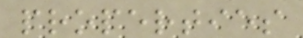properties
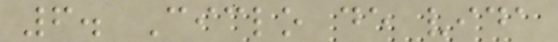6. Ciclo de vida
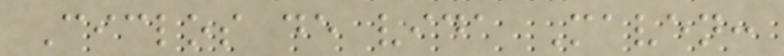Ciclos de vida Maven:
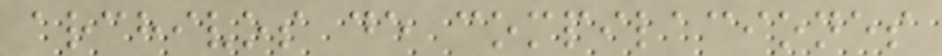archivos de compilaciones
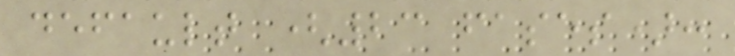default (23 fases):
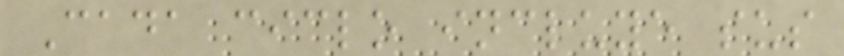Cada ciclo incluye sus
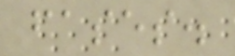fases.
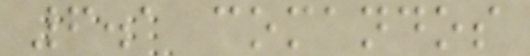6.1 comandos
